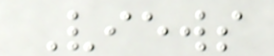Views
